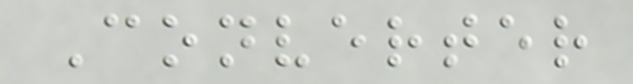Converter
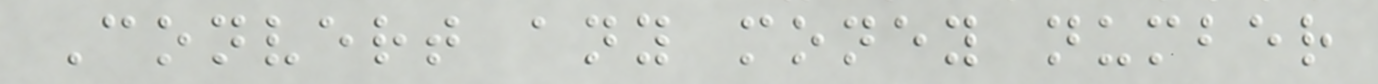Convert any money number
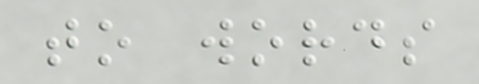to words
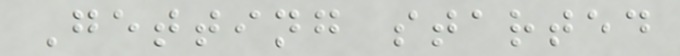Getting started
